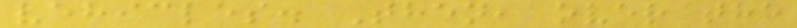vehicles. Then, over the
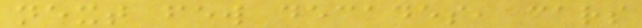next few decades, cars
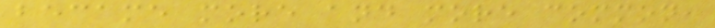became more and more common,
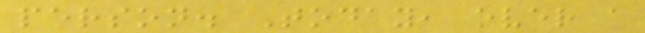person. Today, over a
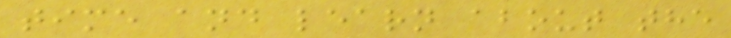time and learn about the
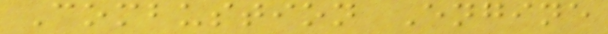Combustion Engine
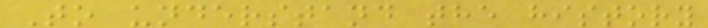To understand the history
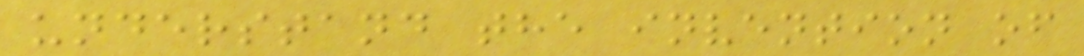understand the invention of
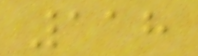118
